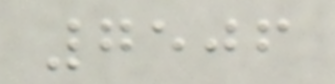7506
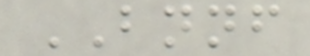BNNF
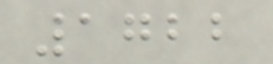1722
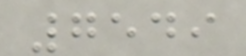7549
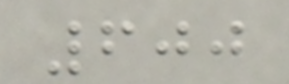600
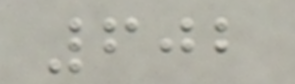602
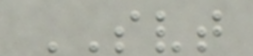SVT
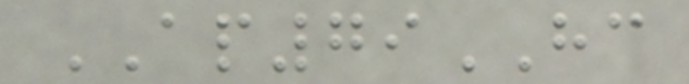AP79HC
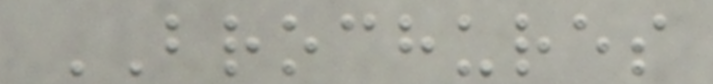BROCHURES
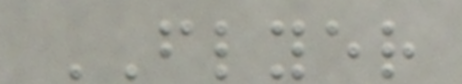FLYER
